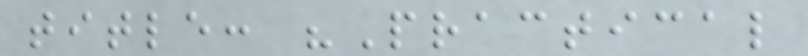title: "Practical
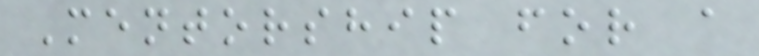Mentorship for a
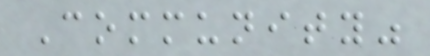Community"
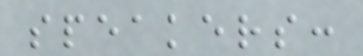speakers:
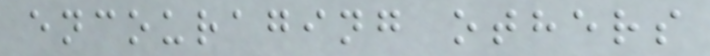encouraging others
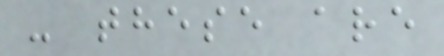- these are
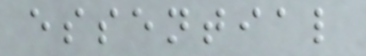essential
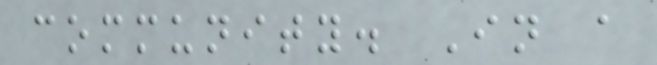community. In a
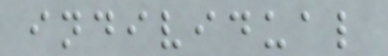individual
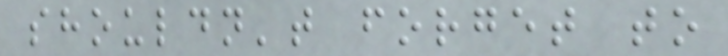shouldn't forget to
